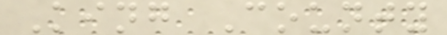King County
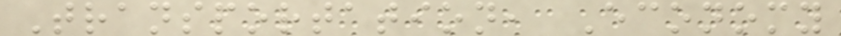Transportation, Economy
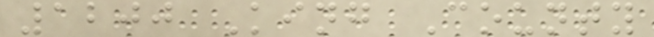1200 King County
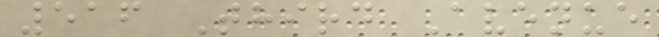516 Third Avenue
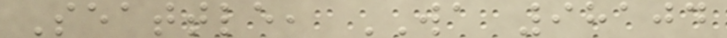Seattle, WA 98104
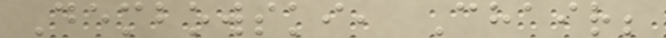Dembowski, Chair;
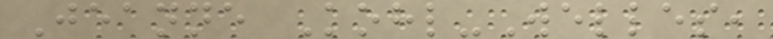Jeanne Kohl-Welles,
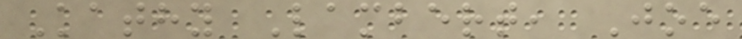Kathy Lambert, Joe
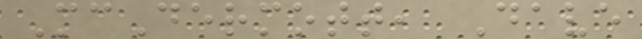McDermott, Dave
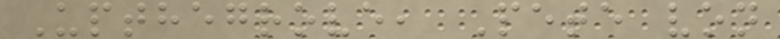Upthegrove, Pete von
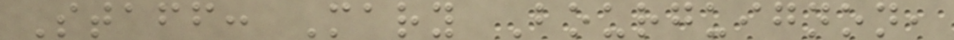Staff: Mary Bourguignon,
